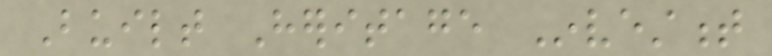Built Heritage Investment
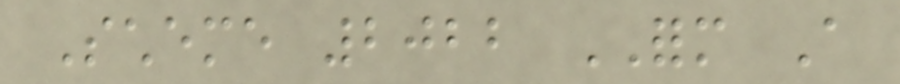Scheme 2022 FORM A
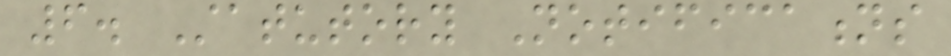6. Statutory Notifications
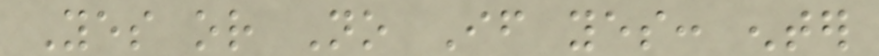Yes or No If yes: enter
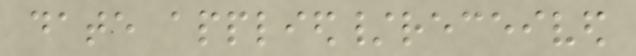date applied/received
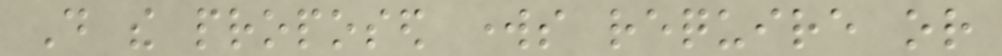Do the proposed works require or
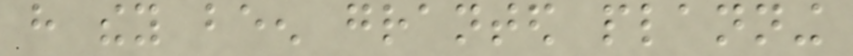have they been granted planning
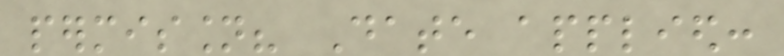permission? Date applied:
